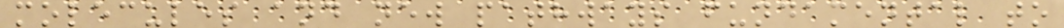molecules and new pathways fundamental to
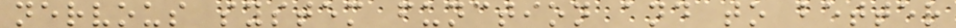nervous system function and to better
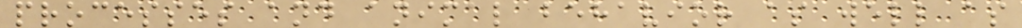processes and animal behavior as well as
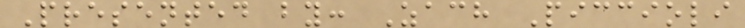Presented by: Zach Piccioli
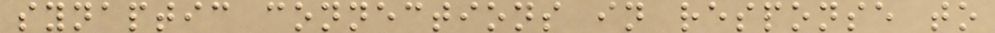synaptic connections in response to
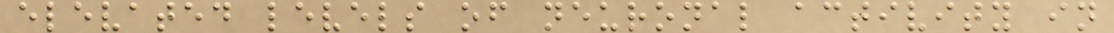elevated levels of neuronal activity in
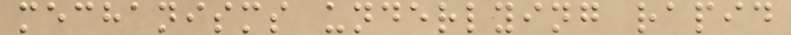mechanisms underlying rapid
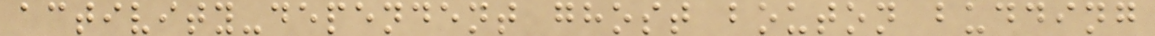activity-dependent ghost bouton budding
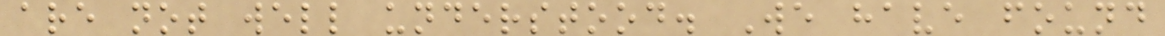are not well understood. We have found
